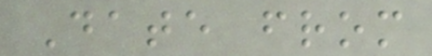Date from
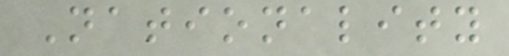Nationality
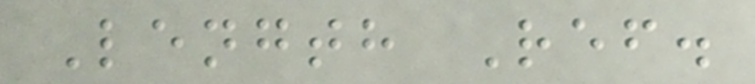Length Ref.
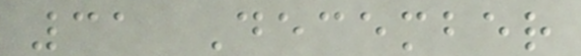31 December
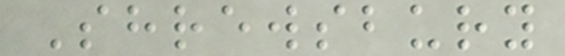Shrewsbury
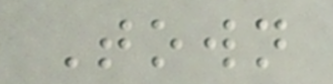Town
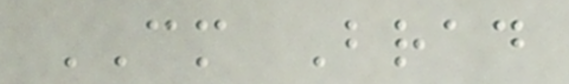CM Brad
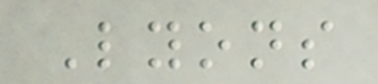Lyons
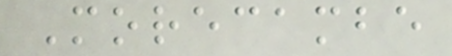Morecambe
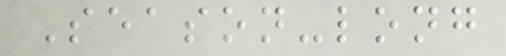Season-long
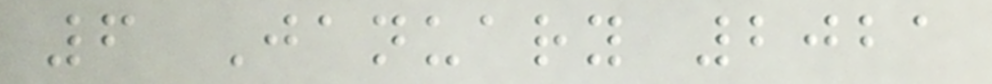6 January 2021
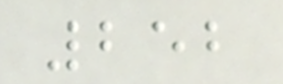252
